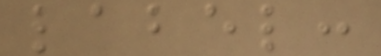label:
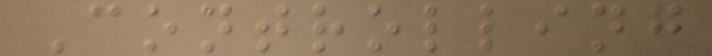Controlling
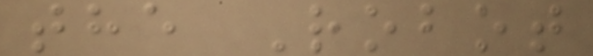the Robot
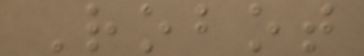Robot
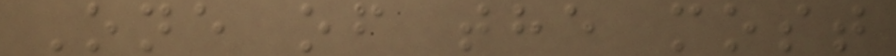One of the most
